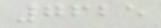7625
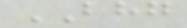BHG
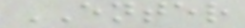ENTER
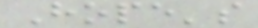Hope's
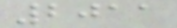2011
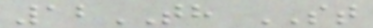12TH ST
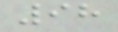98
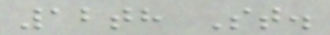12th St.
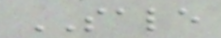SALE
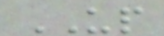UP
